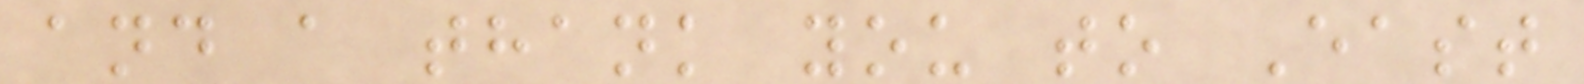and a thank you to East
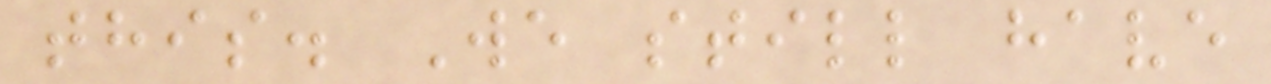this. We still have
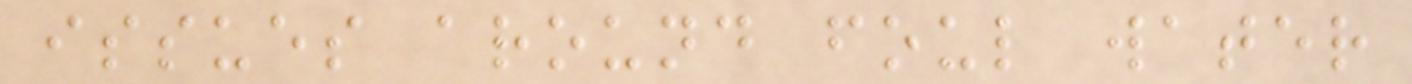issues around foul water
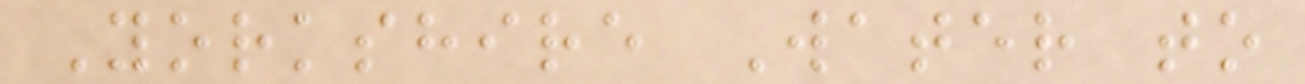Yorkshire Water to
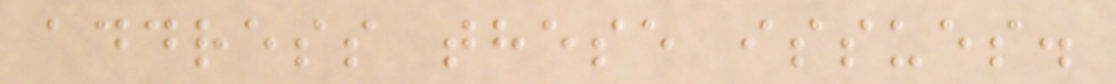address these issues.
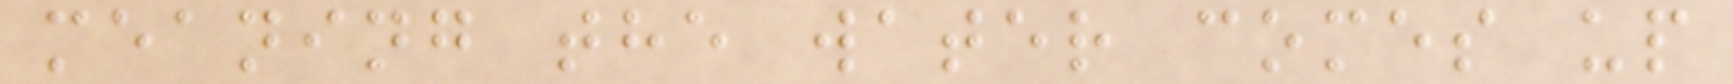meaning the water comes up
